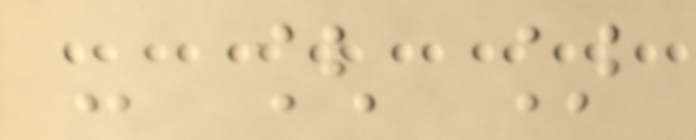- [ ]
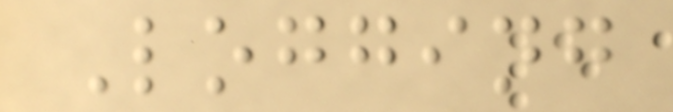Logging
